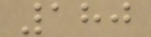180
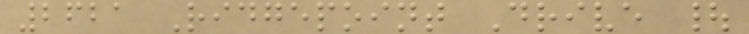2621 Ridgepoint Drive |
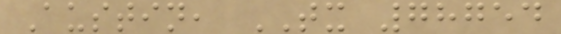Austin, TX 78754
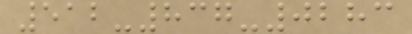512-837-0283
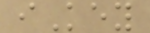iKey
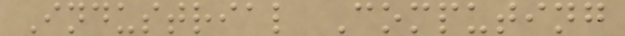Industrial Computing
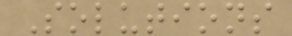Solutions
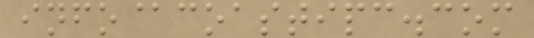info@coastipc.com
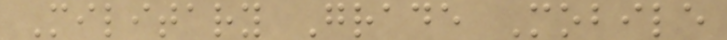Military Grade Mobile
